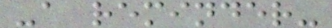-a reminder-
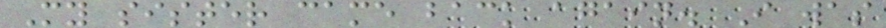My sister came back again. I was
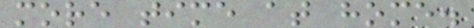more time at home.
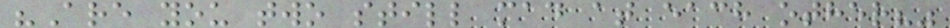"Are you two still mad at each other?"
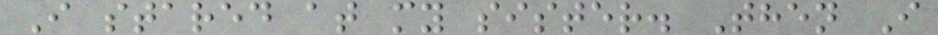I stared at my sister. Then I
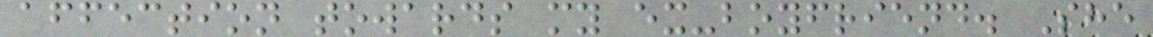affection towards my ex-boyfriend. She
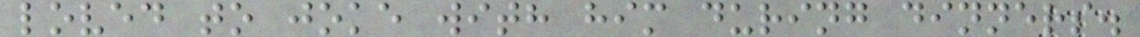loved to joke with him during dinners.
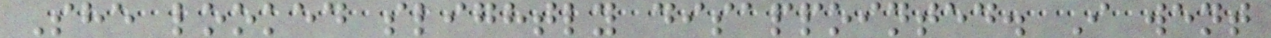She looked slightly disappointed. I went
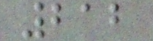212
